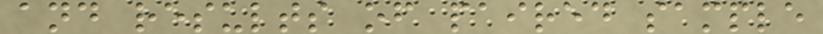and results of paired sample
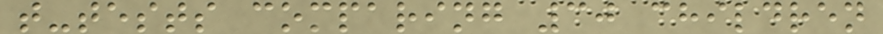t-tests comparing 30 children
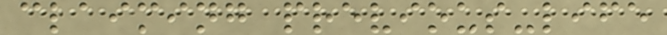claiming previous-life
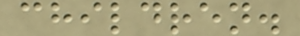children.
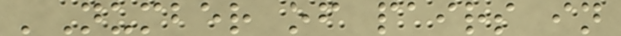'Number of pairs in
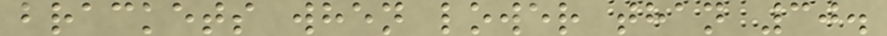brackets when lower than 30.
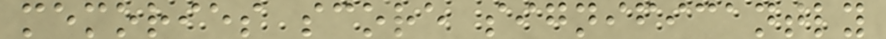memories score significantly
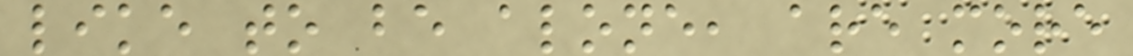like to be alone, are more
